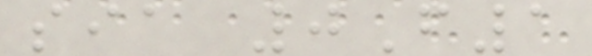sia 0F1
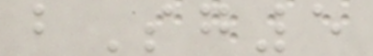bSg5
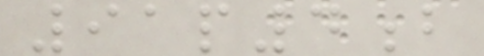91p4b
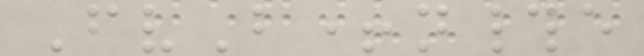FvB+n#e
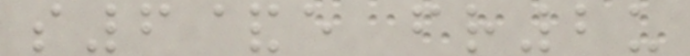s6&e fr2u
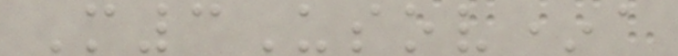M3Usov*a
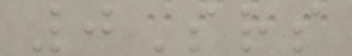0Srs
